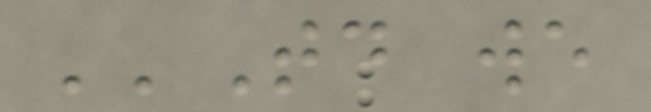''Today we
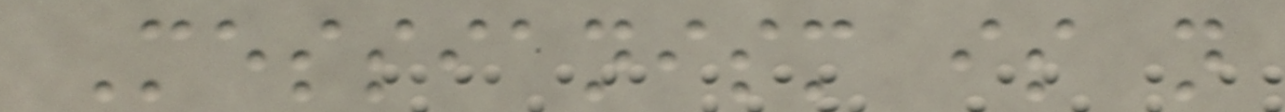Messianism is not
